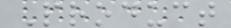Product
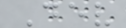Dev
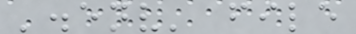'.env' file
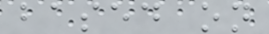based on
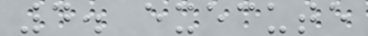4. execute
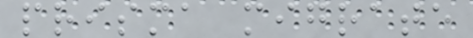prisma migrate
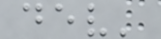dev'
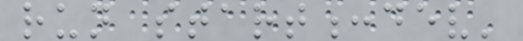run start:dev'
